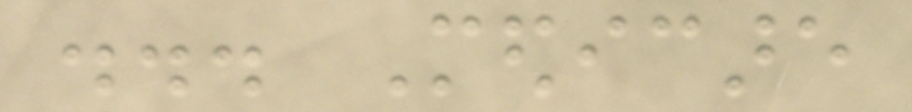... Medicare
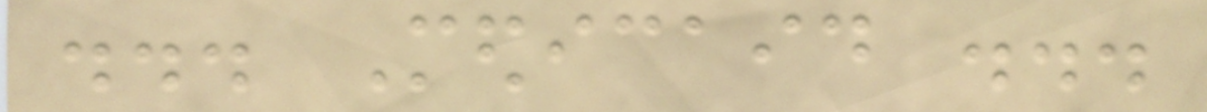... Medicaid ...
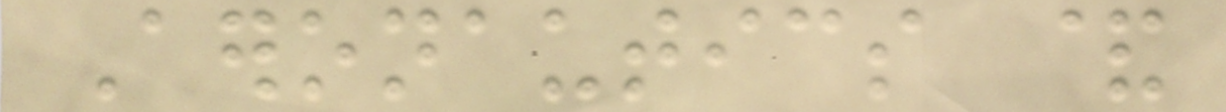Aeronautics &
